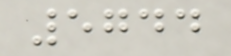5744
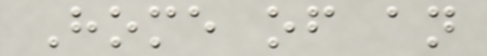Home of an
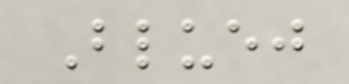Bluej
